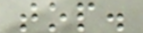top.
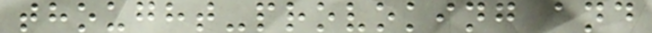thought-provoking and
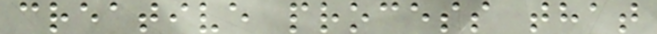creative process that
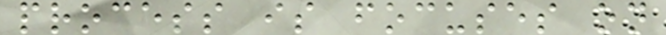process is focuses on
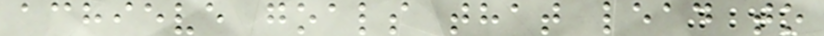achieve goals that lead to
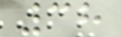38
